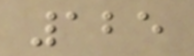125
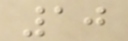10
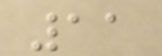11
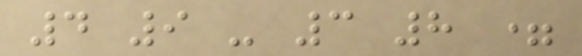4 9 - 3 8 =
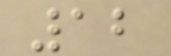12
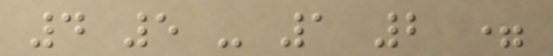4 5 - 1 2 =
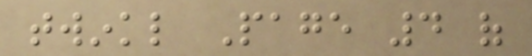twinkl Page 4 of
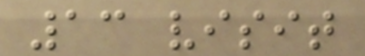13 visit
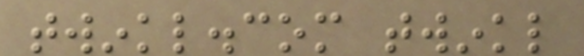twinkl.com twinkl
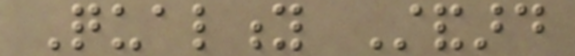Quality Standard
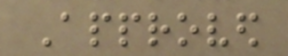Approved
